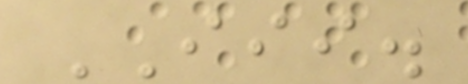III.
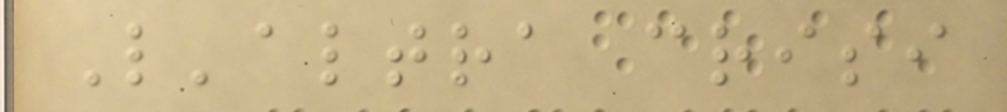L'altra crisi
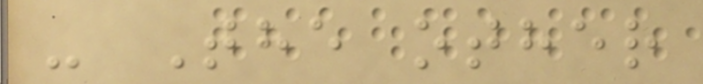- The other
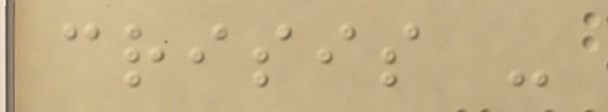crisis -
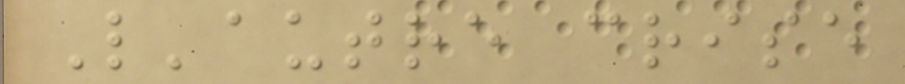L'autre crise
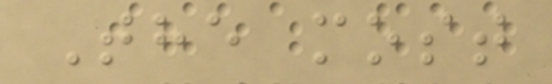The most
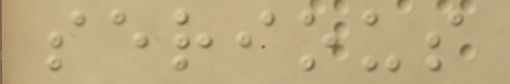serious
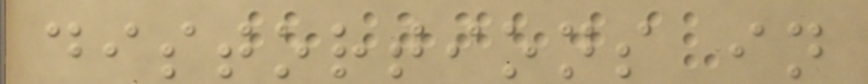distortions in
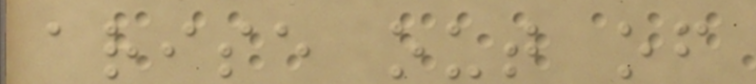arise out of
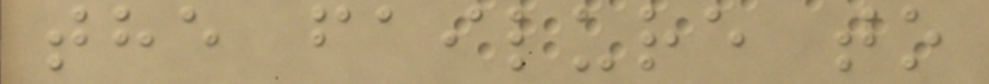the failure to
